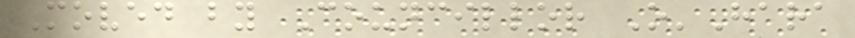Moved by Councillor O'Hara
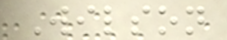Wilson
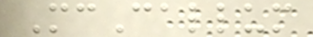McCallum
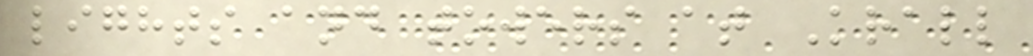lights and towers at Krall
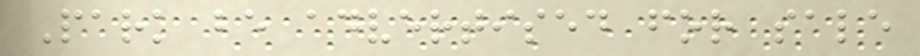Park be advertised for sale
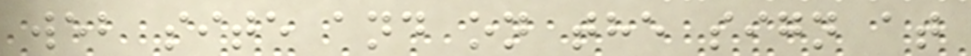web site and on the sign at
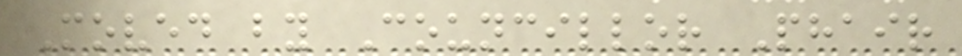Moved by Councillor Phair
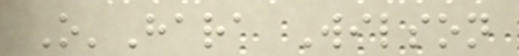O'Hara Wilson
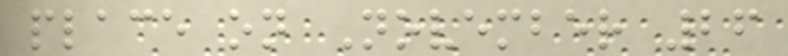place on November 26
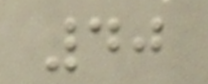40
